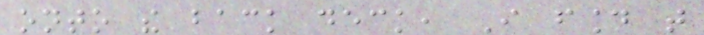onto the back deck, I found that
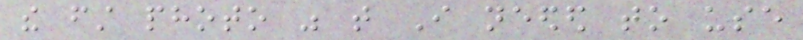the first photo was that I needed to use
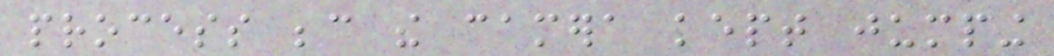process because the camera kept jumping
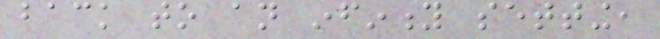back to an infinity setting,
